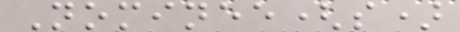Nominee(s)
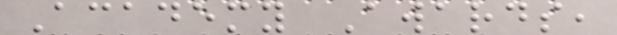Academy Awards,
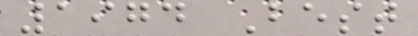1974 Best
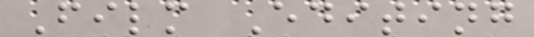Film Editing
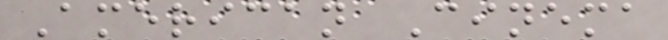American Cinema
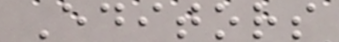Editors
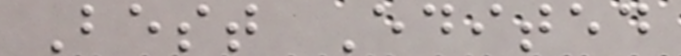Best Edited
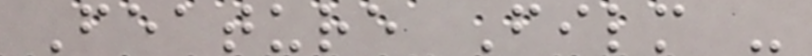Feature Film -
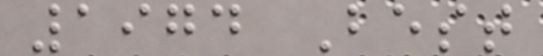1974 Best
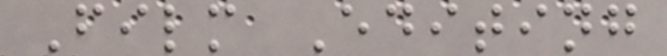Film Editing
